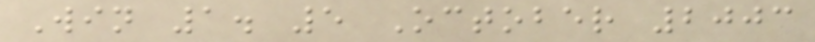Win 1. 5 October 2003
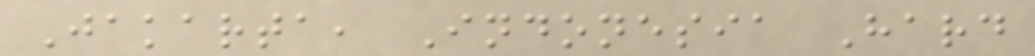Jakarta, Indonesia Hard
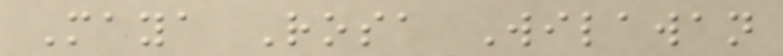Maya Rosa Wilawan
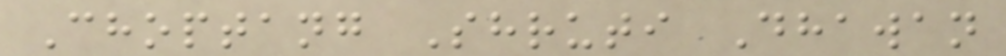Choptang Shruti Dhawan
